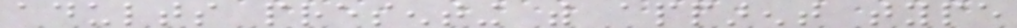adults presenting with apparent type
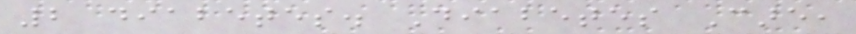2 diabetes. Diabetes Care,
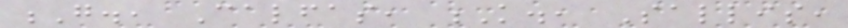G., Calfas, K., Sallis,
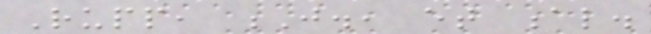Rupp, J., et al.
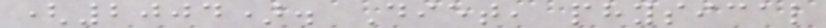(2004). Diet, physical
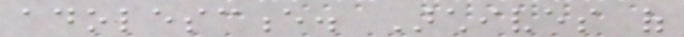adolescence. Archives of
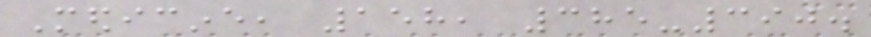Medicine, 158, 385-390.
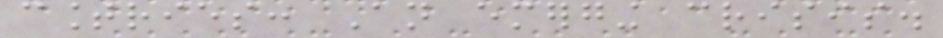countries: An emerging crisis.
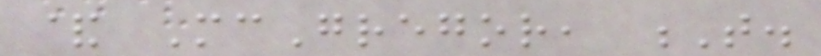& McGregor, T.
